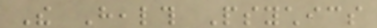The Health Psychics
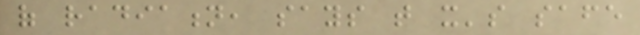of radiation, says that it's safe
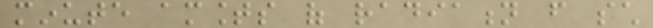minute amounts of radiation from such
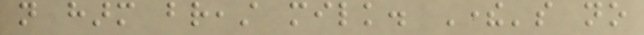not harm breast milk. There's no
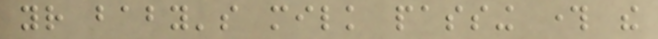your baby's milk passing through the
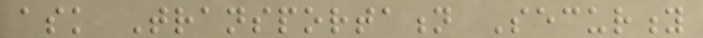ask Transportation Security
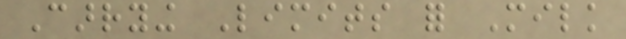Carrying Limits for Milk
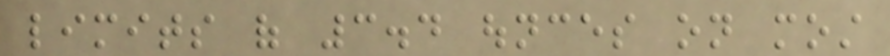limits of 3.4 ounces on most
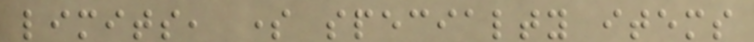limits, some specialty items
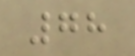78
